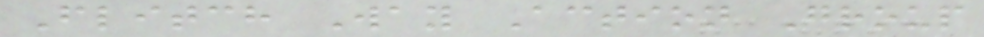Flitch Way Action Group
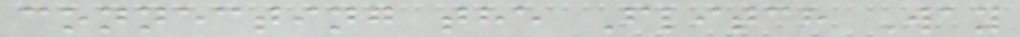connecting the Flitch Way
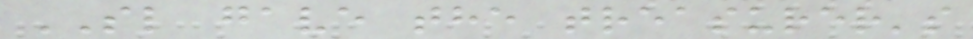SL gave the treasurer's
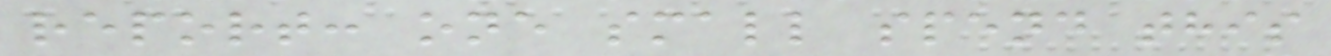report: one small spend this
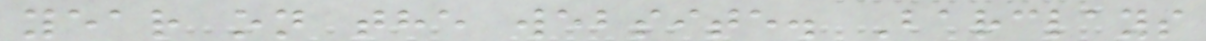year on the website. Barclays
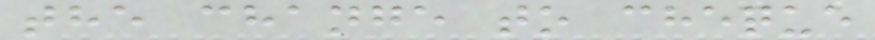the change to cheque
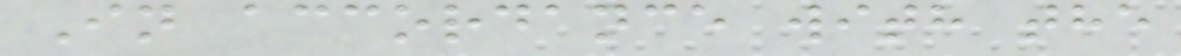In accordance with the
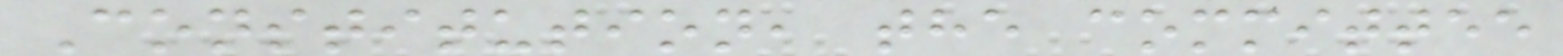Constitution, the committee
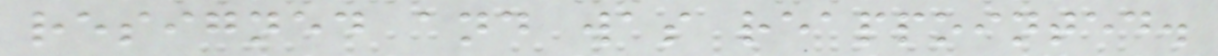resigned and was reappointed.
